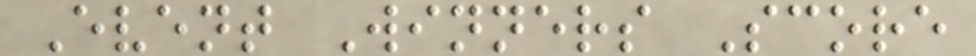Event Winners Score
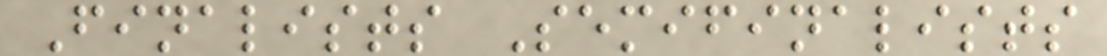Finalists Semifinalists
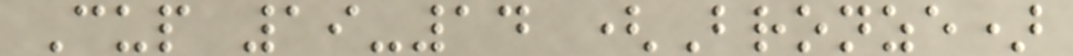Cup 19-14 (Bronze)
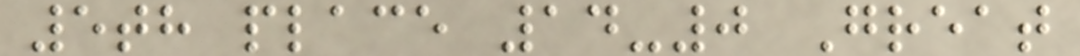5th place 14-0 Great
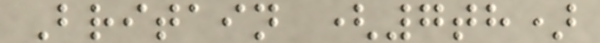Britain (7th)
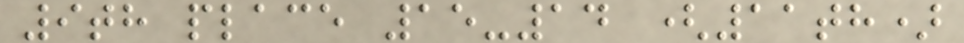9th place 15-14 (11th)
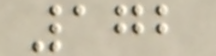172
